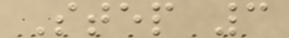Step 3
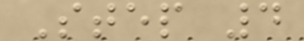Step 4
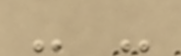- -
